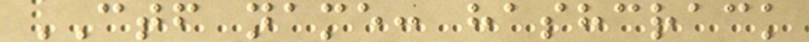CTF name: hashcrack
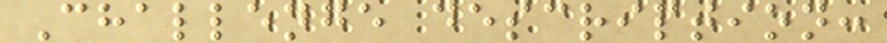Challenge description:
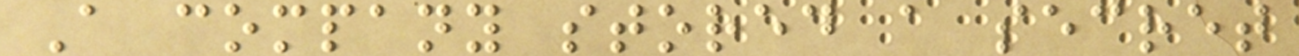A company stored a secret
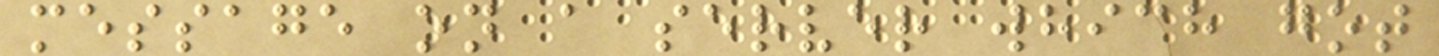message on a server which got
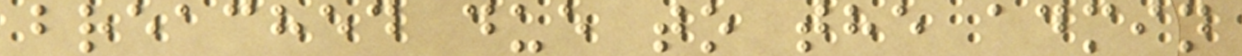breached due to the admin
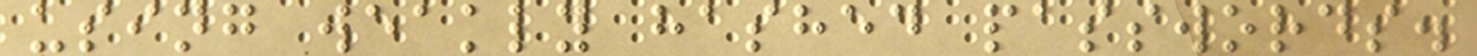using weakly hashed passwords.
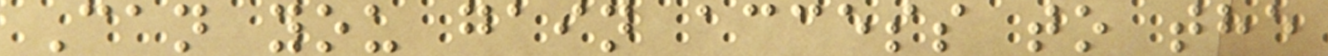Can you gain access to the
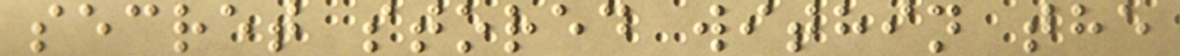secret stored within the
